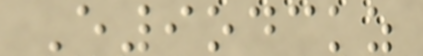E9odckz
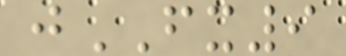jFX9
